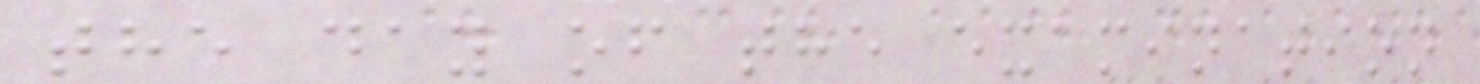the day of the examination
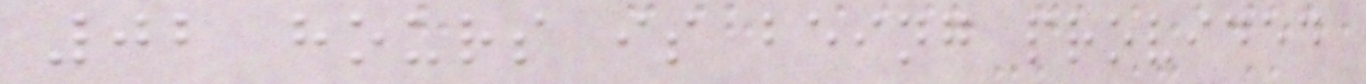02 hours is being provided
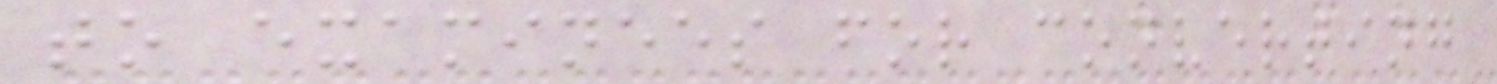to examinees for converting
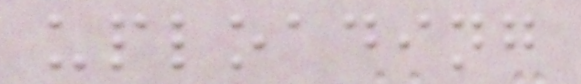uploading
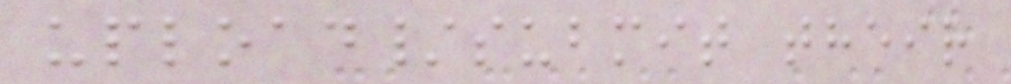upload/submit their
